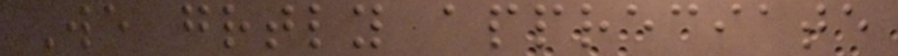We greatly appreciate
